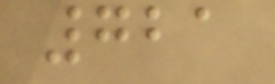721
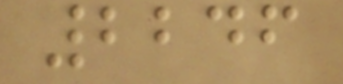2246
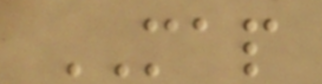MAP
